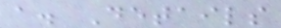a. Details
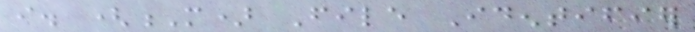i. (M) File Identifier
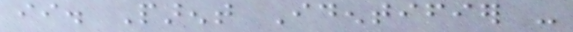ii. Parent Identifier -
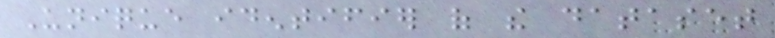Unique identifier of the dataset
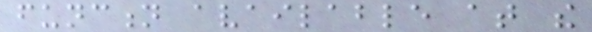function available at the
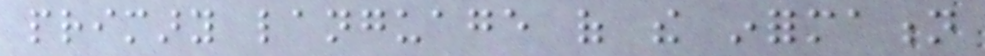primary language of the information
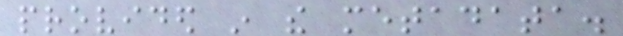provided in the metadata.
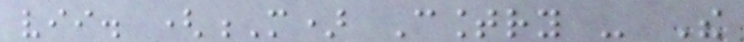vii. (M) Country - The
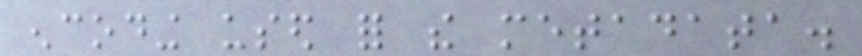encoding used for the metadata.
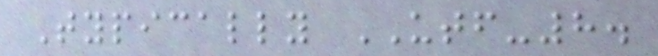Typically UTF-8.
